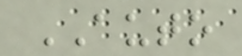AUTO
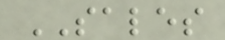SALES
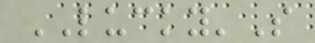LUCKY'S
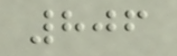806
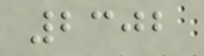2302
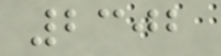2302
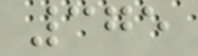375
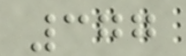377
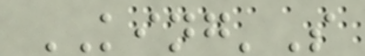KING'S
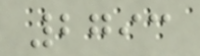2793
